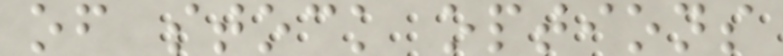of stock options
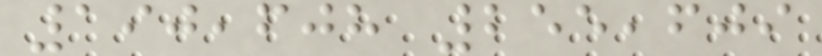190,608 255,609
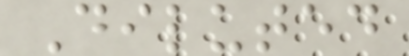Diluted
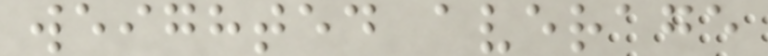weighted average
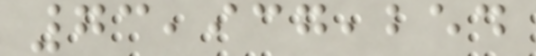73,937,254
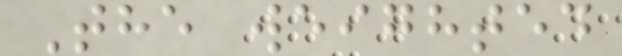The weighted
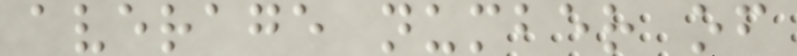average number of
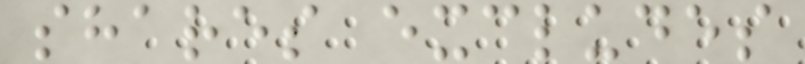shares excludes
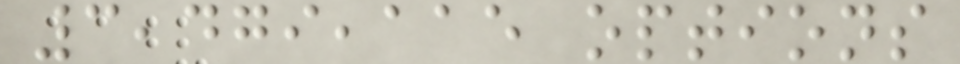3,479,115 options
